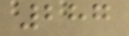287
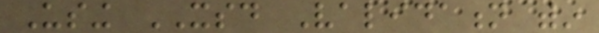Using XSD Validation within
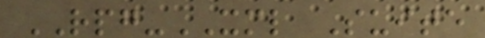RPG-XML Suite
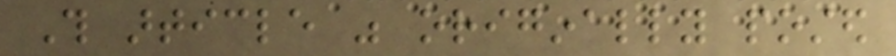This article was originally posted
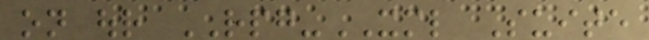on our RPG-XML Suite
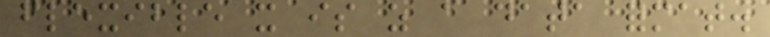flexible it is as a data format.
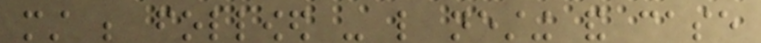must be followed - like nesting and case
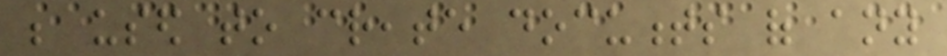be used to create documents of any
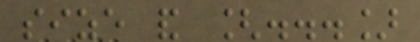size and [...]
